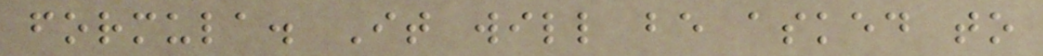formula. It will be asked to
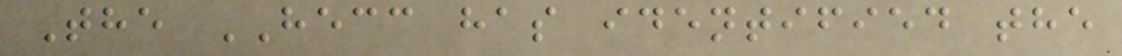The HECC has identified the
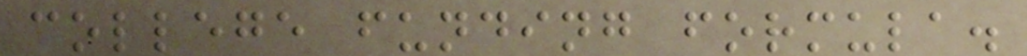college funding formula.
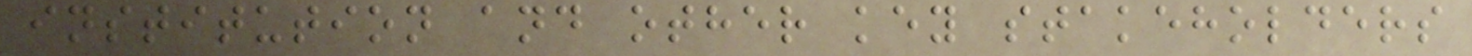institution and other key stakeholders
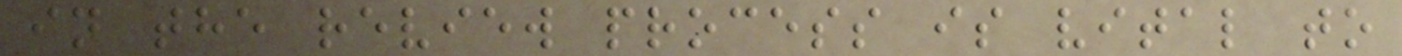in the review process is vital to
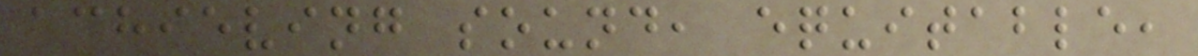achieving sound, equitable,
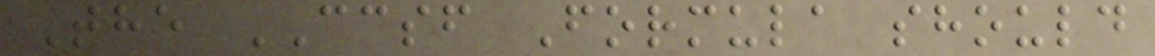The CCSF Formula should
